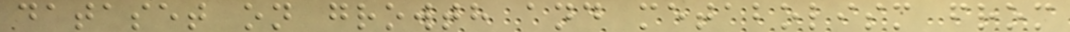dataset on growth and metabolism from
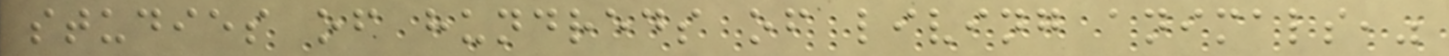studies of hundreds of living animals,"
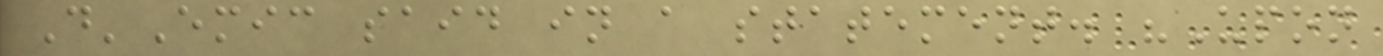D'Emic said in a statement. "Upon
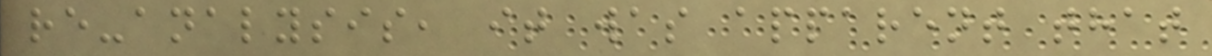re-analysis, it was apparent that
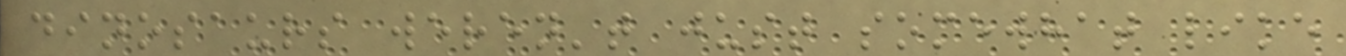dinosaurs weren't just somewhat like
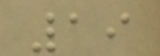19
